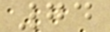74
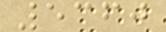5360
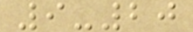9-20
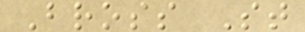Bross St
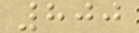800
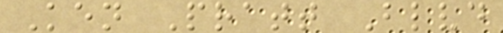Ken Pratt Blvd
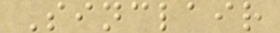Sinclair
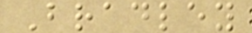Bradley
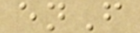enF
